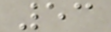53
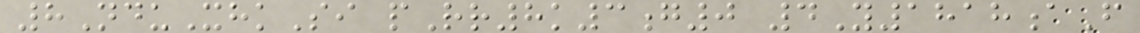8NduXhkSi pRr8k3g0 4Y1818aF
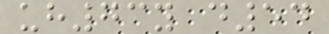uh73y d54
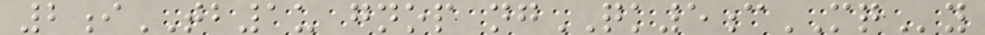2iTB1u gnop ngQK5cMQy
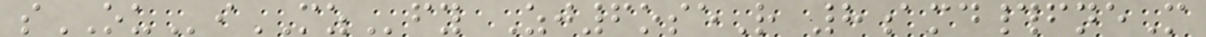sOUiMZfy Zj6oseR 8amd#fneM
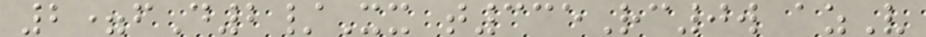2=fD2/Xx t335Rc0w azV
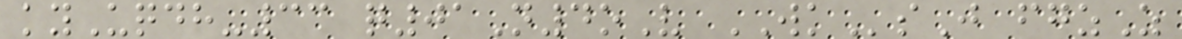kyUqdh-33 q01N4oV WKsJ fgzZ
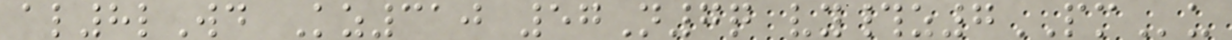al8lWd Kz310 57N7q vy#z7PMu
